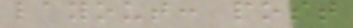layout: post
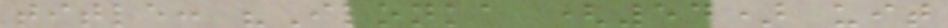title: "Ilonka (54) uit
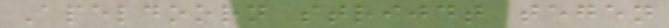Apeldoorn strijdt tegen
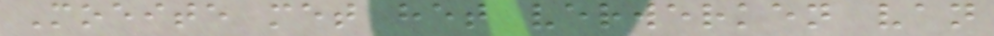Moeite met het verwerken van
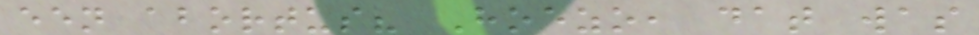een abortus? Hoezo, dat was
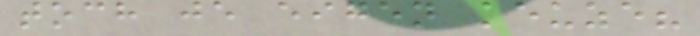toch je eigen keuze?
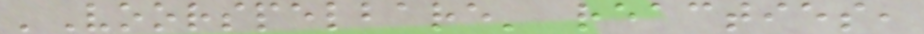'Voorspelbare' reacties,
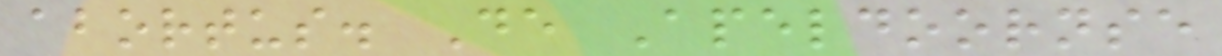abortus. De Apeldoornse
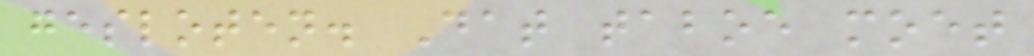gesloten. Dat taboe moet
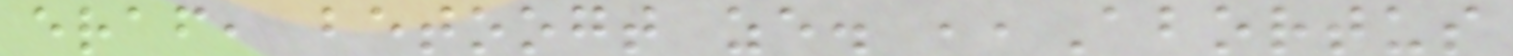eraf, betoogt ze. ,,Abortus
